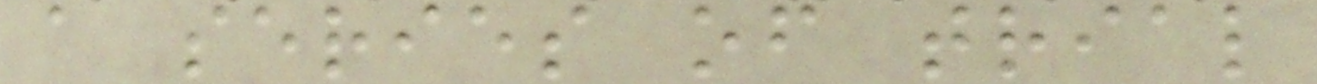a series of trial
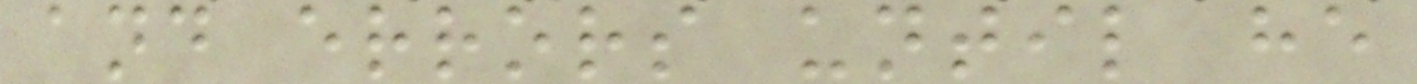and errors until he
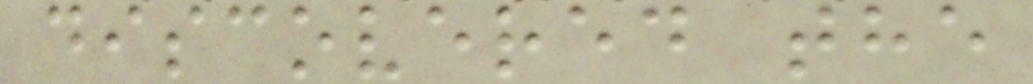discovered the
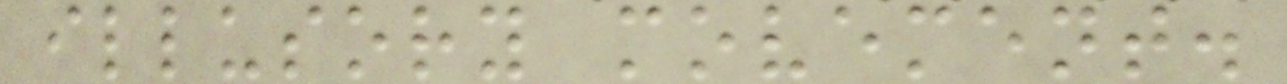illusory movement.
